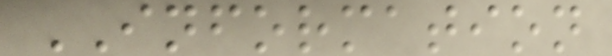INFORMATION
